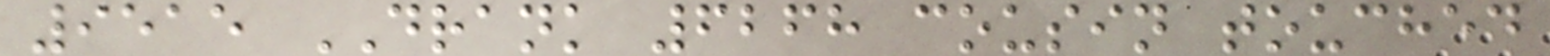9515 DRANK 6268 cousin touched
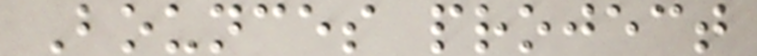Bounces project
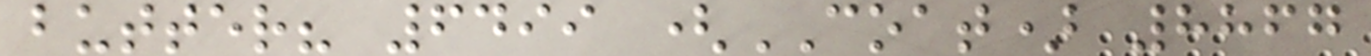butter? 6499 (COAT) 8867
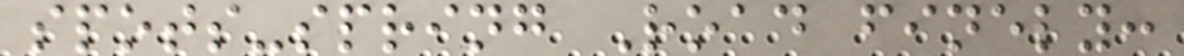spots-spring Road finely:
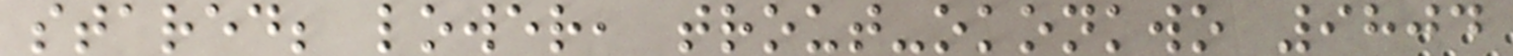stared; lower, trout-okonkwo 9804
